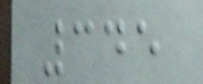345
